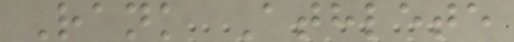Rank Athlete
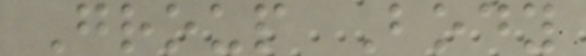Group Body
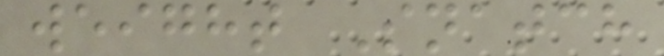weight Snatch
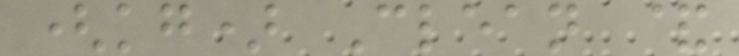(kg) Clean &
